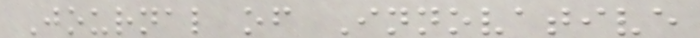Journal of Innovative
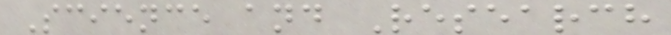Science and Research
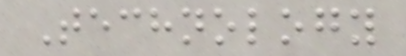Technology
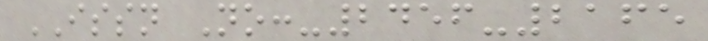ISSN No:-2456-2165
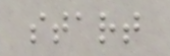start
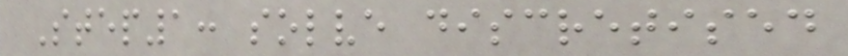Step1: solve discretised
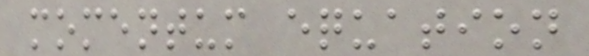momentum equation
